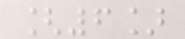[6]
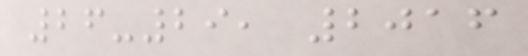26-29, 2016
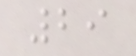29
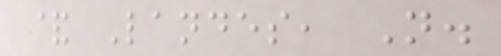& Landes, N.
